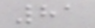81
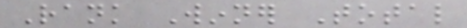Rank Winner Total
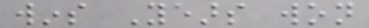wins Years won
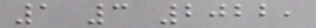1 3 2022,
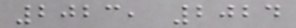2023, 2024
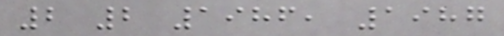2 2 1986, 1987
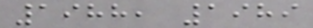1988, 1989
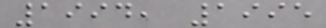1994, 1995
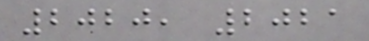2020, 2021
